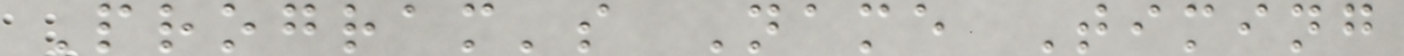Program's Name Timing
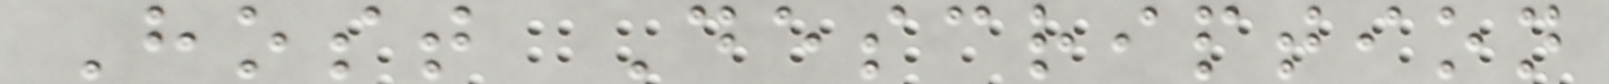Host Description
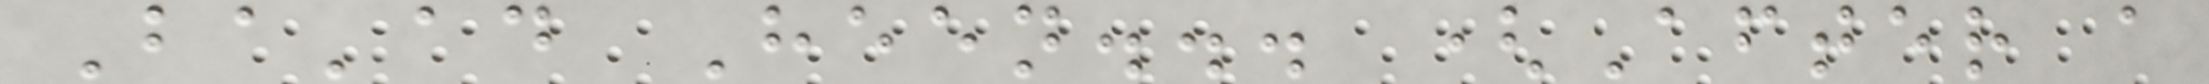Ba'ad Heen... (After a
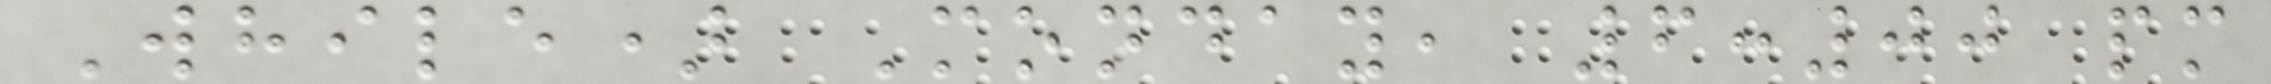While) Monday, 6:00 pm
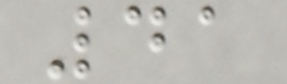41
